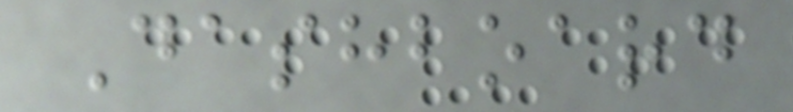Dashboard
